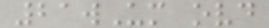21wUm ovd
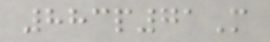883p71M
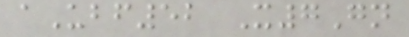aUbf52 X7Gn
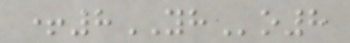+8YHo8
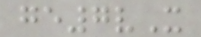ge7vX
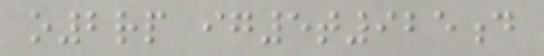o2rp ig5t925d
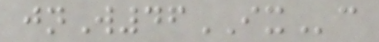jnW46IXc
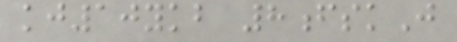kj10ykb 8fskJ
